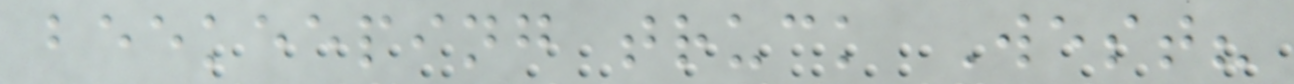beekeeping truck West?
